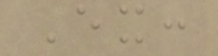Ex:
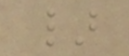}
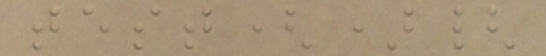test(){
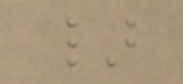}
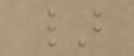}
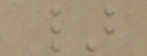}
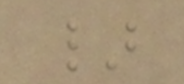}
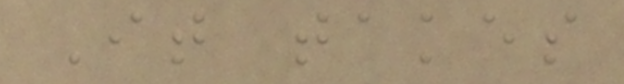It takes
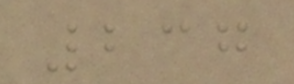237
